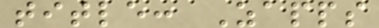title: Zapps
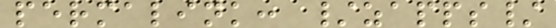permalink: /zapps/
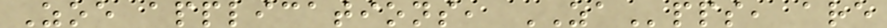Zoe applications, ZApps, are
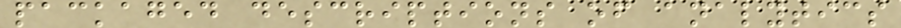packaged descriptions of analytics
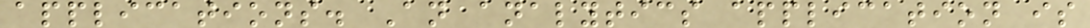applications. An analytics application is
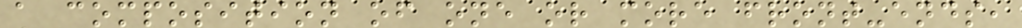a composition of one or more front-ends,
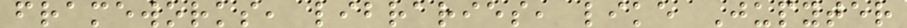frameworks, libraries, like Jupyter
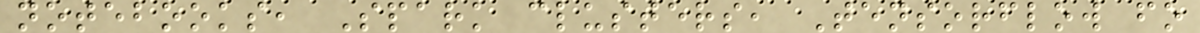notebooks, Spark clusters, Tensorflow fo
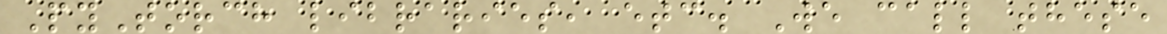PyTorch libraries, etc. We call these
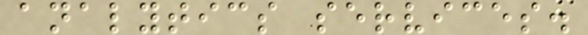analytics services.
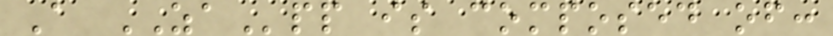A ZApp is composed of:
